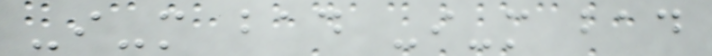-i-m bad -i-m bad
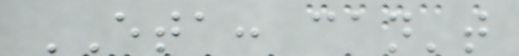ETA: can't
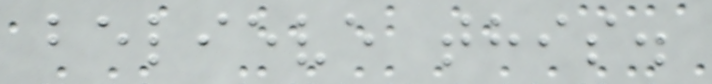believe this.
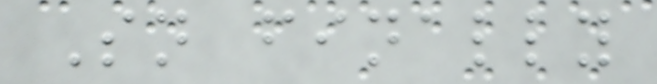Sn finally
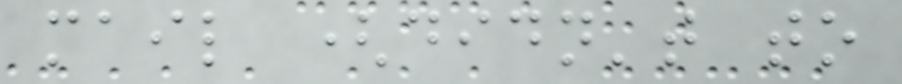mail (didn't to
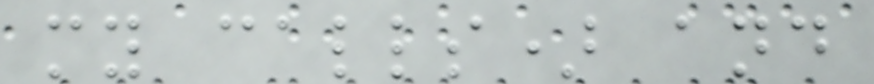my calls) and
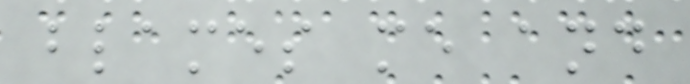blames me and
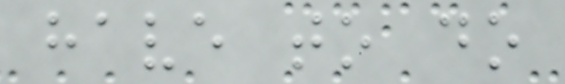have to do
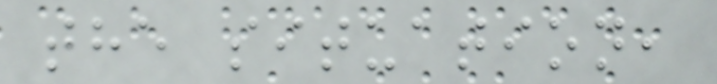the situation,
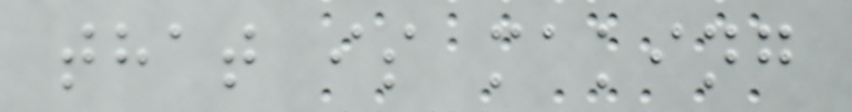that is making
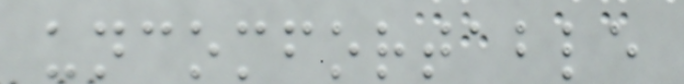uncomfortable
